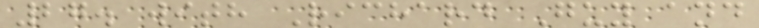27. with Richard Guy and
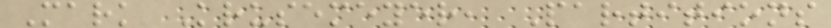Mark Krusemeyer, Partitions
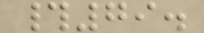#79.
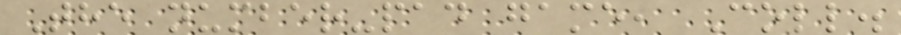The number-pad game, Coll.
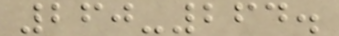260-264.
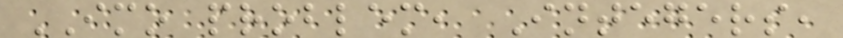IMO problem, Integers,
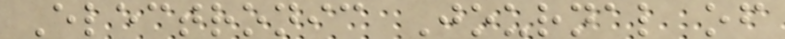Electronic Journal of
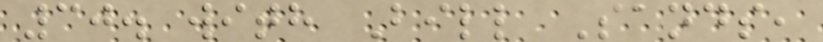30. with Bill Sands,
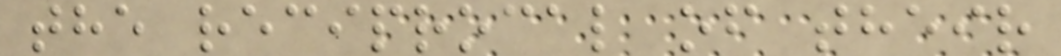the reciprocal of their
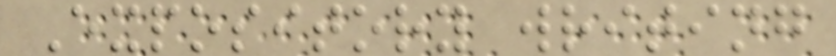Expository writing
